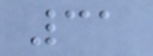31
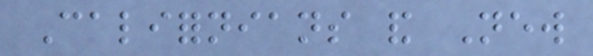Californians and New
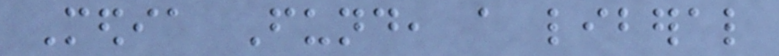Media Fund, a liberal
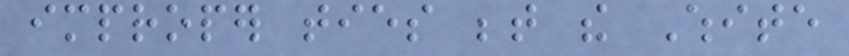improper ties between the White
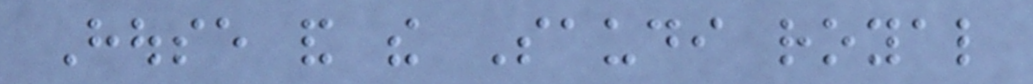House and the Saudi royal
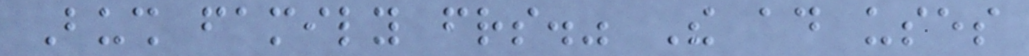Bush family friends." The ad uses
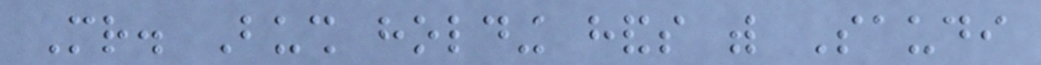Mr. Bush holding hands with Saudi
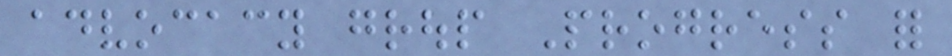advocacy group Progress for
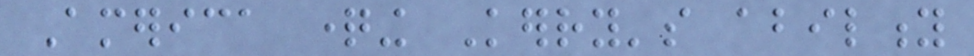America questioning Kerry's ability
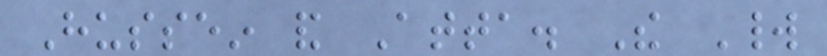Hussein and Atta. The World
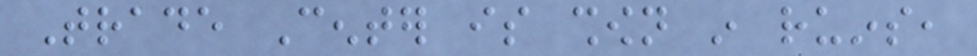Trade Center is shown in ruins,
